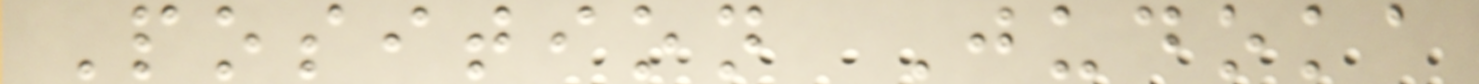Position Judoka
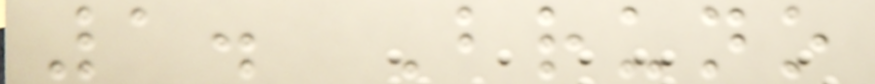1. Bruno
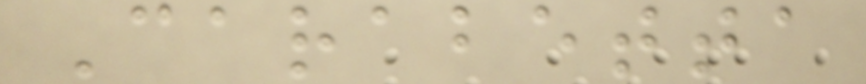Carabetta
